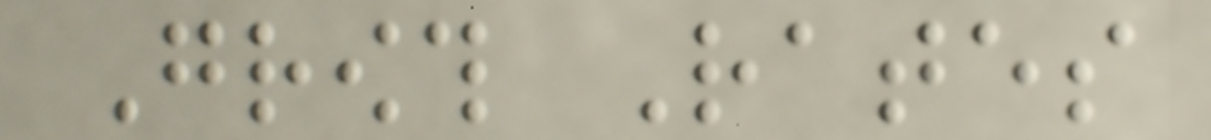Growth Rates
